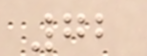72
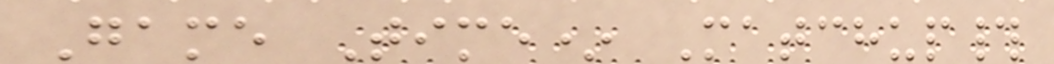Game Time* Matchup#
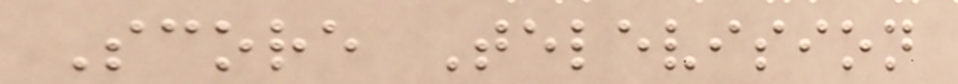Score Television
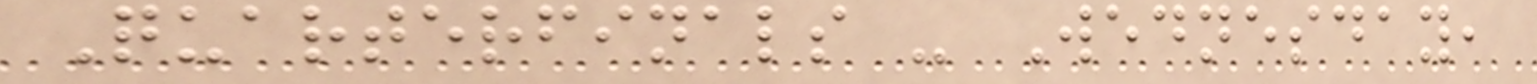Quarterfinals - Wednesday,
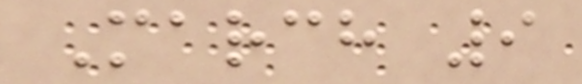March 9
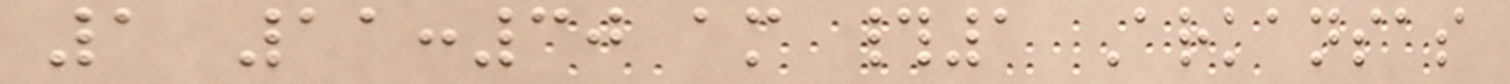1 11:30 am #1 Arkansas
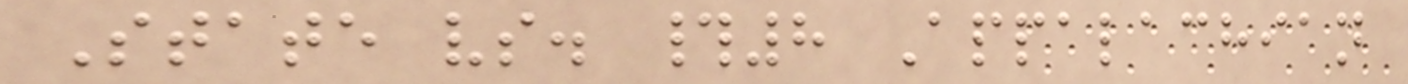State vs. #8 Appalachian
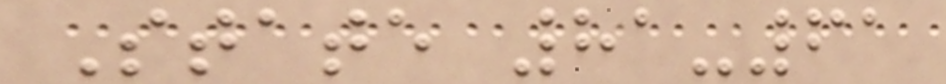State 81-61
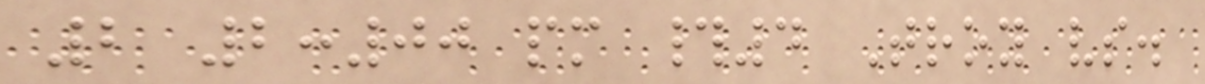2 2:00 pm #4 Troy vs.
